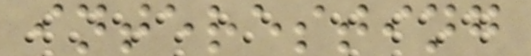interesting
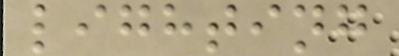lighting
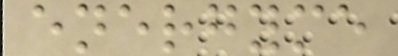energyme
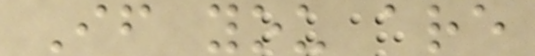If you are
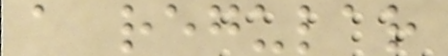a regular
